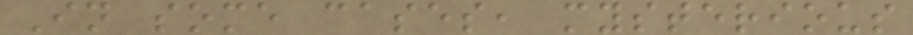In some cases, mysterious
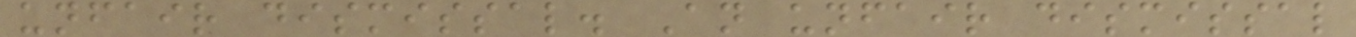unfair dismissal. An unfair dismissal
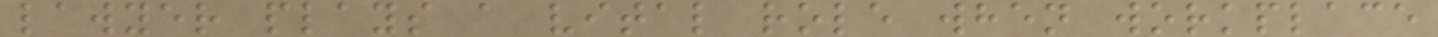lawyer plays a vital role when workplace
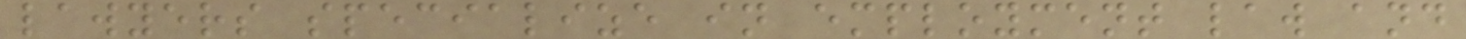lawyers specialize in employment law and
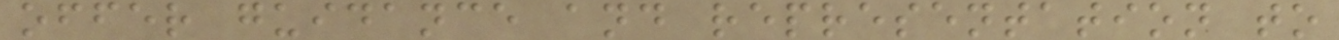offer guidance and representation to
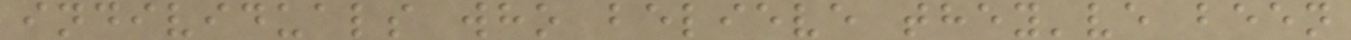individuals who believe they've been
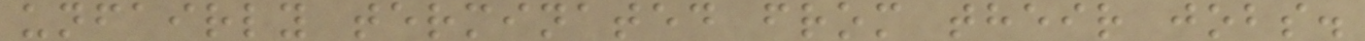unfairly terminated from their jobs.
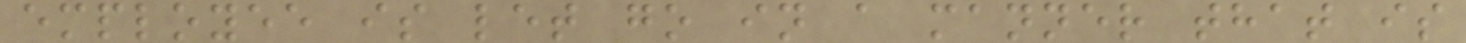employee is let go in a manner that is
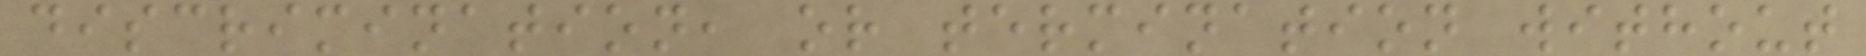discrimination, or termination without
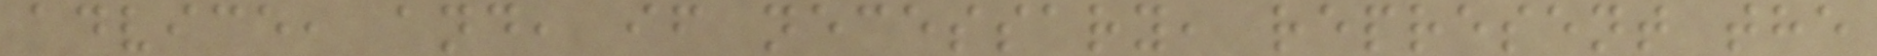advice, and, if necessary, represent the
